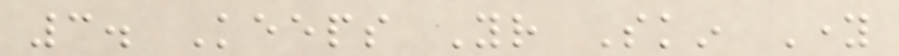3. Keeps Your Skin Young
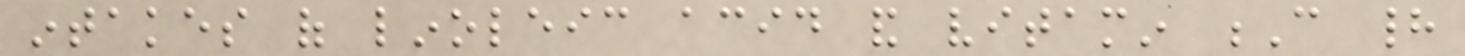intakes of linoleic acid and vitamin C had
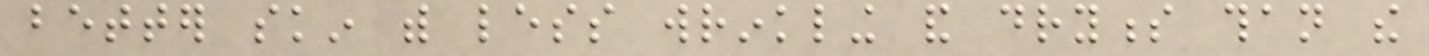better skin with less wrinkling and dryness than the
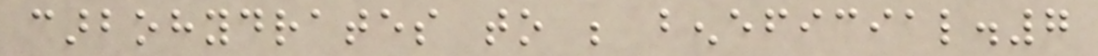carbohydrates to be beneficial.7
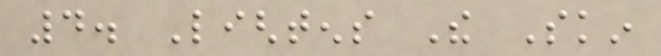4. Lightens The Skin
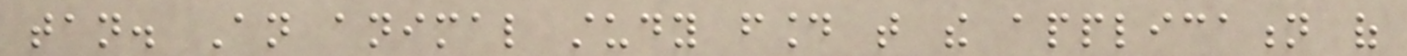tan. An animal study found that the application of
